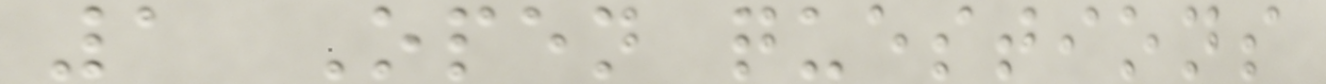1 Open questions
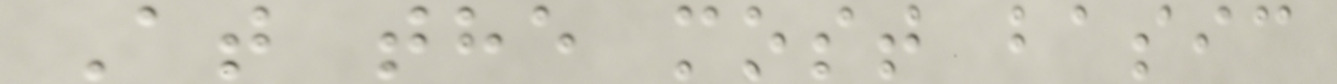At the most basic
